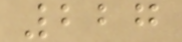227
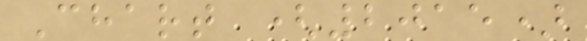Chart (2015)
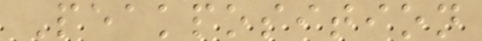Peakposition
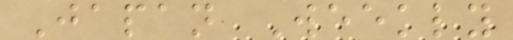Japan Weekly
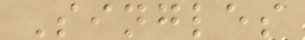Singles
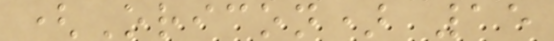(Oricon) 15
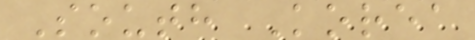South Korea
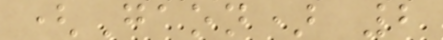(Gaon) 2
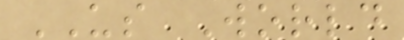US World
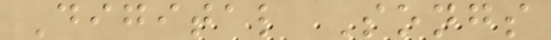Digital Songs
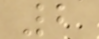2
